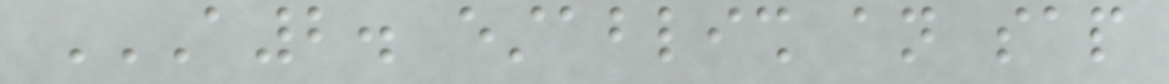A2. ESTABLISH AN SAP
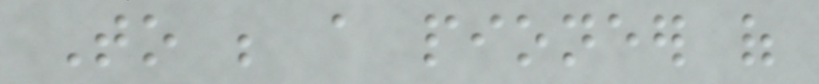To be a pioneer of
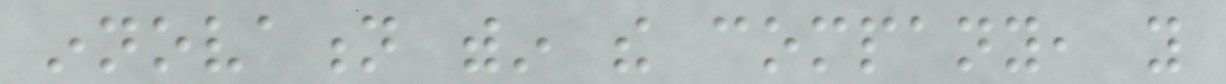innovation within the company, you
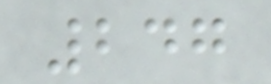247
